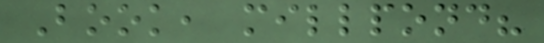Book, millpond?
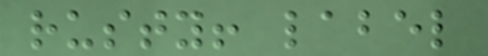rusty! label
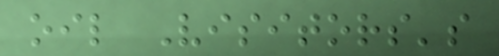oil Visitors's
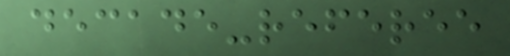decade-referee
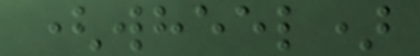(wheel)
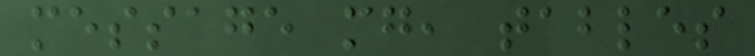message mg, tables
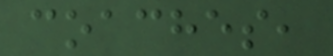coaches,
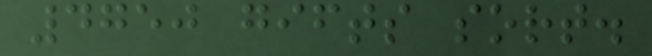4750 gifts sort.
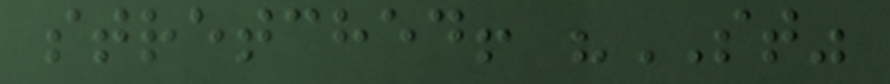stretched! "ST"
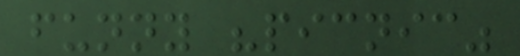funny "picnic"
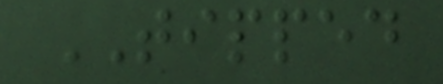TIPPED
